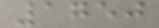1750
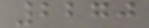2270
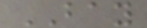BAY
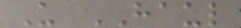U HAUL
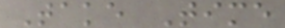Take Time
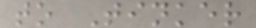to Tinker
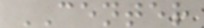CENTER
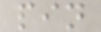pin
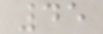45
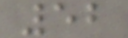52
